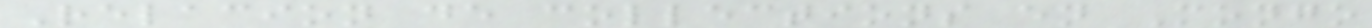Relacion de collections en Mongo
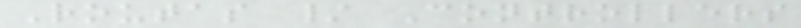Routas / Controllers
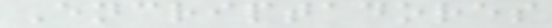Encriptadores
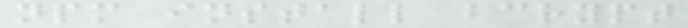npm install bcrypt
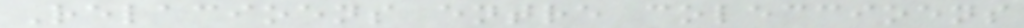Relacioens entre coleccioens
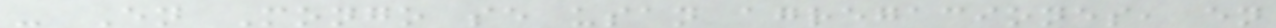- En Mongo se usan agregaciones, en
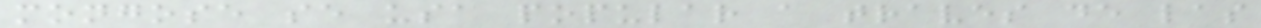mongose se usa popular a traves de las
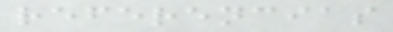referencias
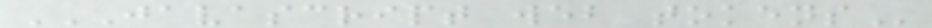JAVASCRIPT WEB TOKENS
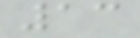13
